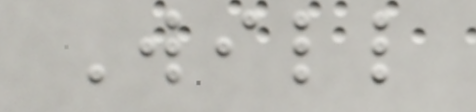Will
